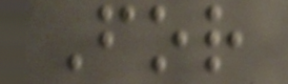For
